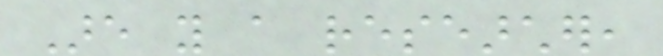Are you a researcher,
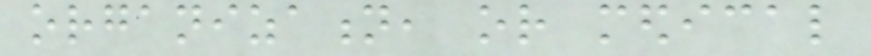organization, or medical
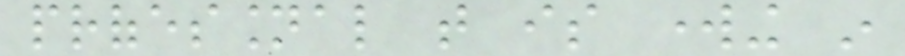professional that is working in
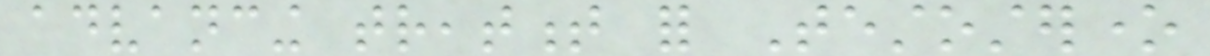advancing treatment for Testosterone
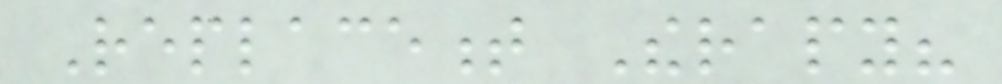Replacement Therapy?
